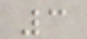3
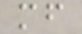mf
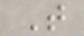T
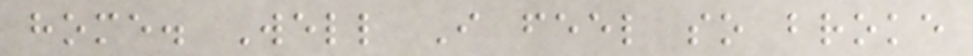home. Well I feel so broke
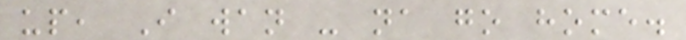up, I wan - na go home.
